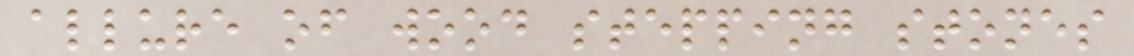allure of wood stepping stones
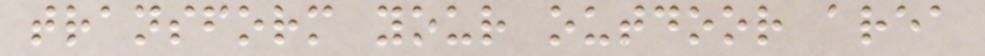transform your outdoor area
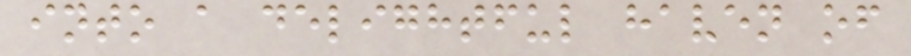into a delightful haven of
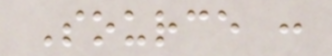Source :
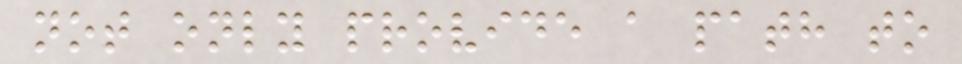not only provide a path to
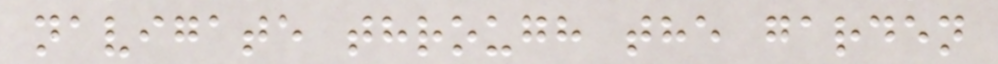navigate through the garden
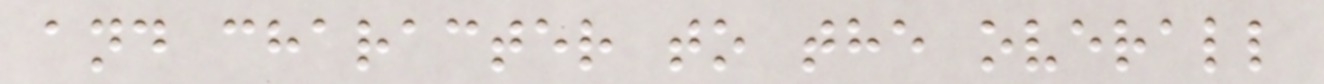and character to the overall
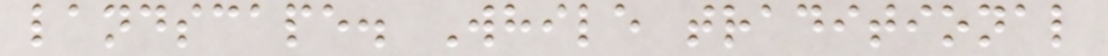landscape. While traditional
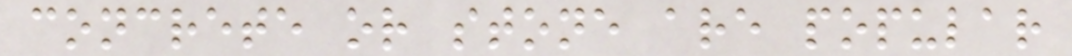concrete or stone are popular
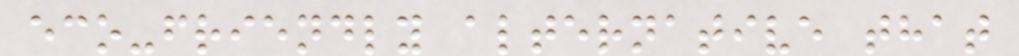eco-friendly alternative that
